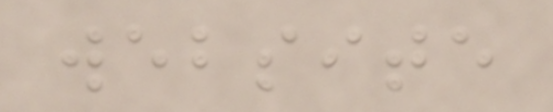website
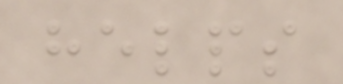helps
